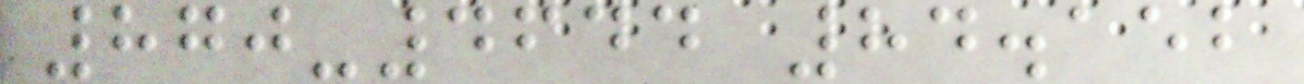870-4644 84.152
